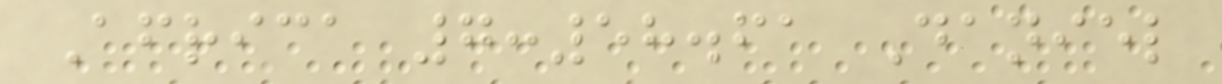Africa 7:58.61 Daniel
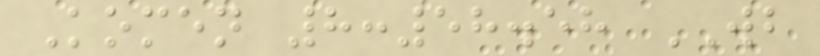Komen 8:58.58 WB
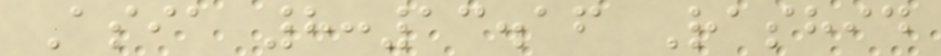Asia 8:13.16 Rashid
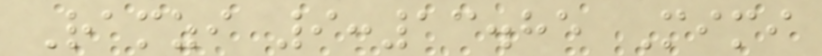Ramzi 9:13.85 Mimi
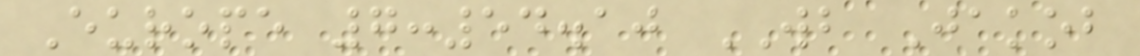Europe 7:54.10 WB Jakob
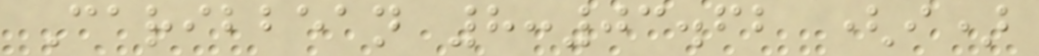Caribbean 8:03.62 (i)
